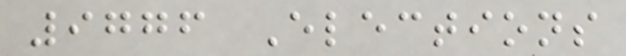9776 Elections
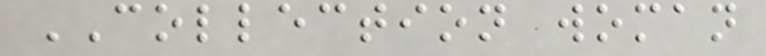COLLECTION woman
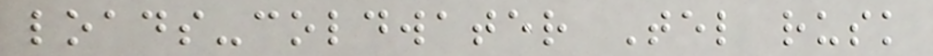loads-coldwater Tel rusk
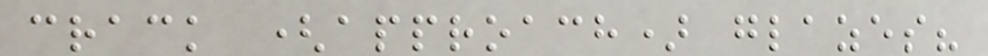crack (approach) glazes?
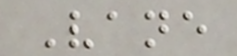Vane
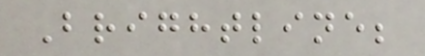Brightline;
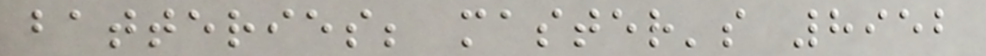batteries; master's 8952
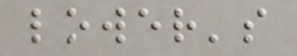lower's
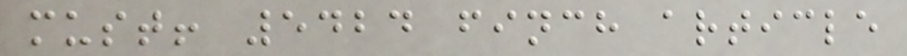must! 5424 finch article
